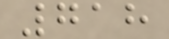718
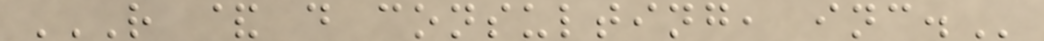R & D CONSULTING, INC.
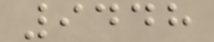9448
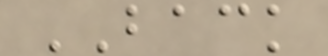BACK
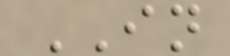IN
